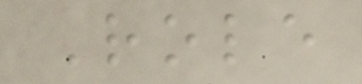Role
